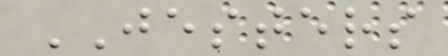JESTERS
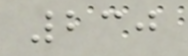230
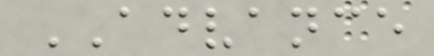ADVANCE
